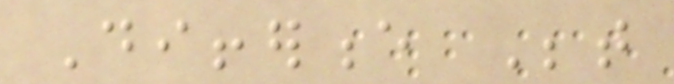Difference Between
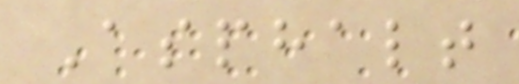Asphalt
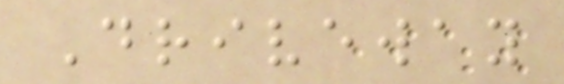Driveway
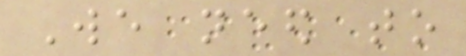We need to
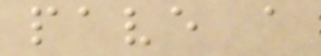pave a
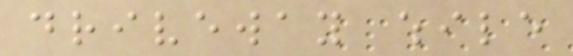driveway while
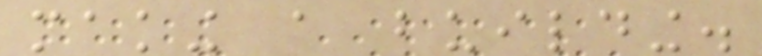making a building.
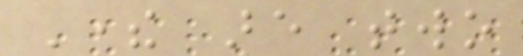There are two
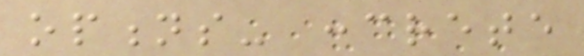options- concrete
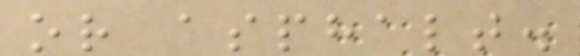or asphalt.
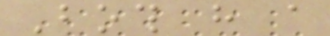Both have a
